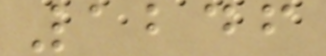1246
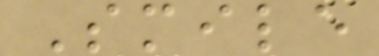Smile
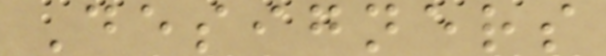Designers
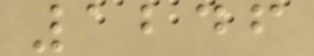1246
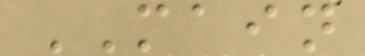MAIN
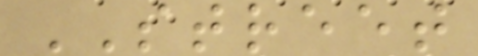STREET
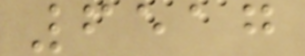6517
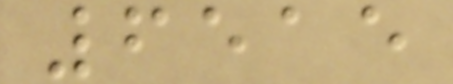6515
